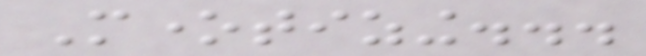Monetizing...
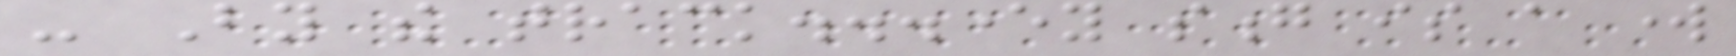- By the track...every song is a work
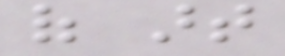of art
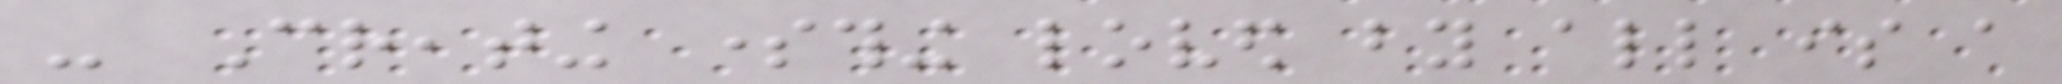- Creating something loved by all is a
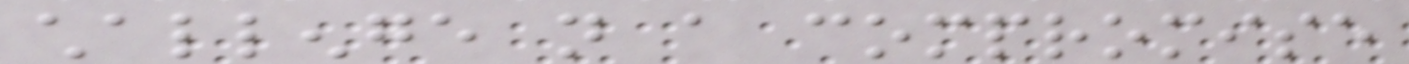challenge not a compromise
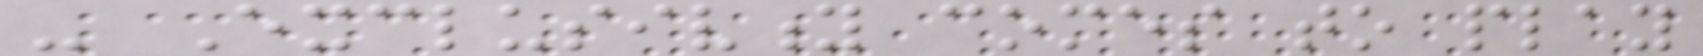- Exclusivity comes to play
